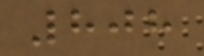808
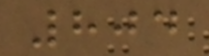804
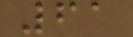61
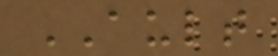AULT
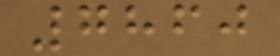7860
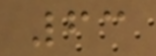63
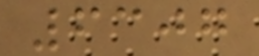6307
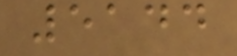5144
